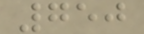750
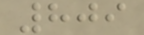809
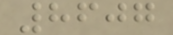8607
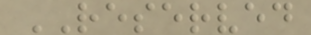RESERVED
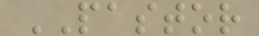PASTOR
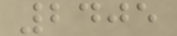2405
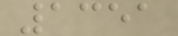1351
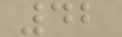42
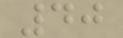40
